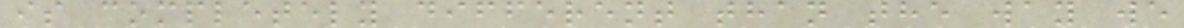is completely different than the way we
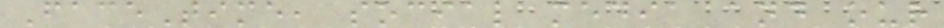FaceTime, social media and our
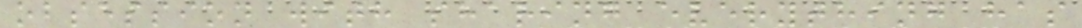obsession with sharing everything has
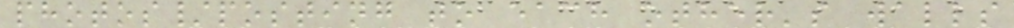photos/posting to each other's walls
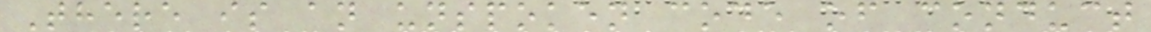There is an unspoken code of conduct
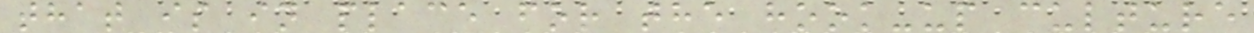that is in place for the hook-up culture
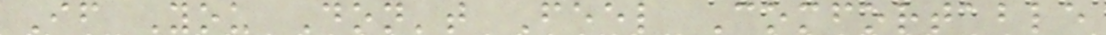If You Don't Feel Comfortable
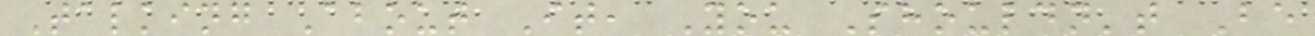Talking About It, You Shouldn't Be
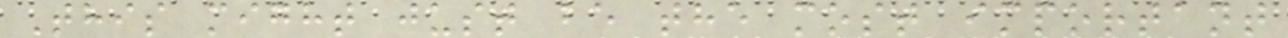This might just be the most important
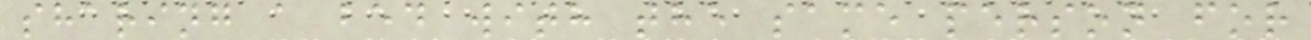sharing a bed with the same person for
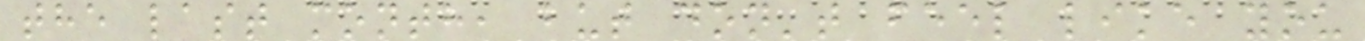the last month, but don't feel like you
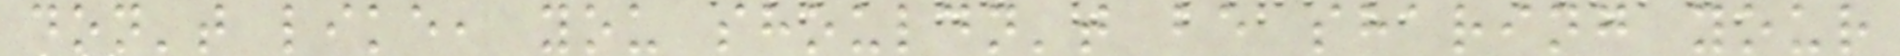don't like, you shouldn't be sharing your
